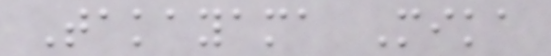Takayama Mika
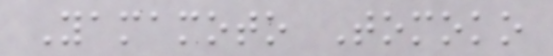Yamamoto Tomoko
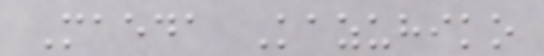Maeda Kazuhiko
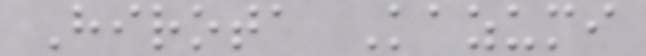Hirota Kazumi
